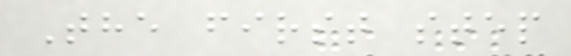The first step
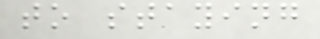to staying
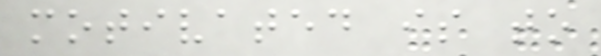motivated is to
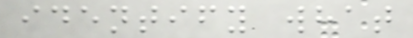identify what
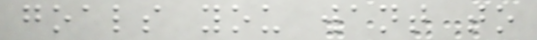goals you want to
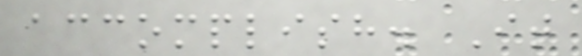accomplish. It
